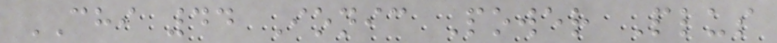CHI 44 Ionic Power Plus
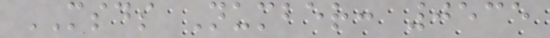MSDS Number: 0535
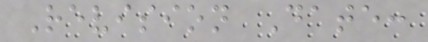Revision Date:
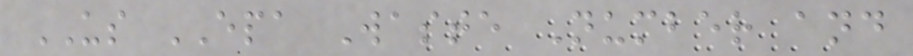US EPA Waste Number and
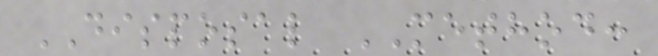DISPOSAL METHOD:
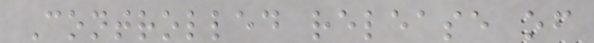Controlled release of
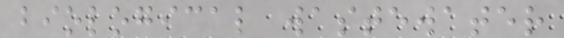biological wastewater
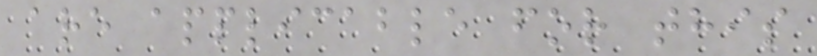are applicable for this
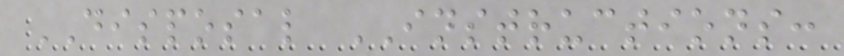DISPOSAL INSTRUCTIONS:
